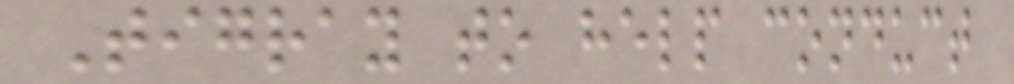Tigray to help conduct
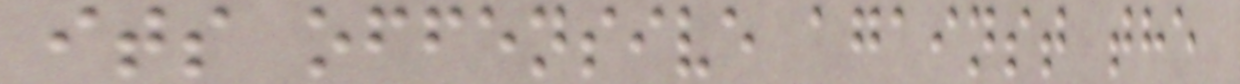its offensive against the
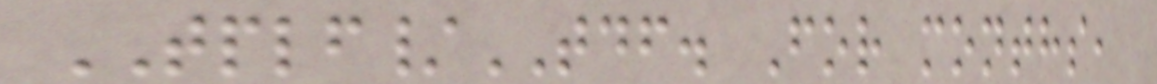TPLF/TDF. For months,
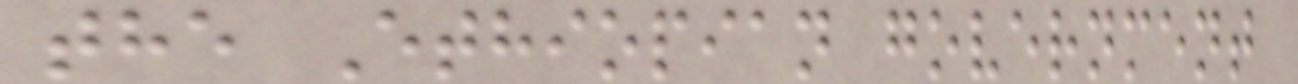the Ethiopian government
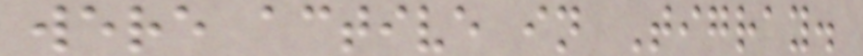were active in Tigray.
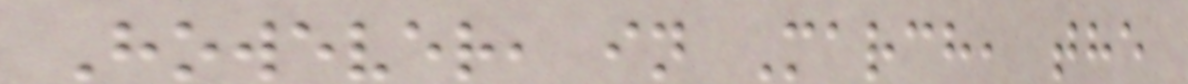However, in March, the
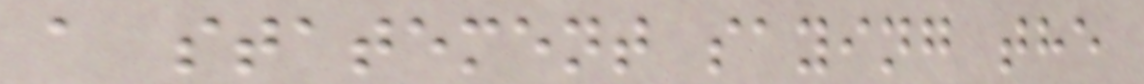a statement saying the
